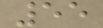55
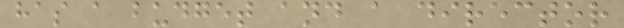has a budget and a director
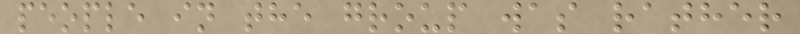people in the group was rather
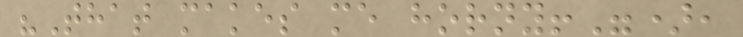"That makes me horny!"),
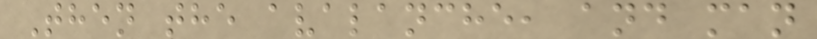Then the avalanche, and man
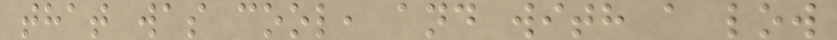that was cool, and with a low
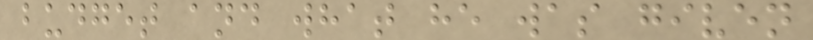budget and what he was given
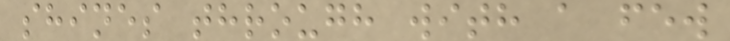shines through with a few
